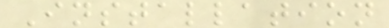Installation
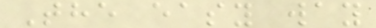The easy way
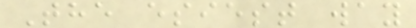The esiest way
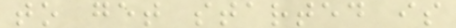to get started is
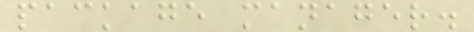package manager.
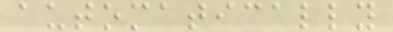automatically
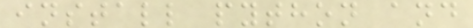install python and
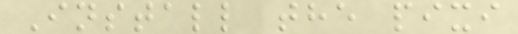Install the pixi
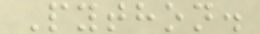Python.
